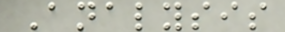Analysis
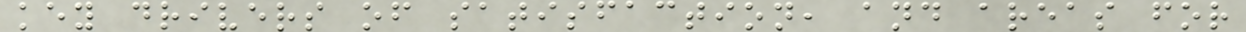key drivers of satisfaction, and areas for
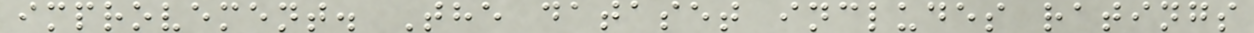improvement. The dataset includes ratings
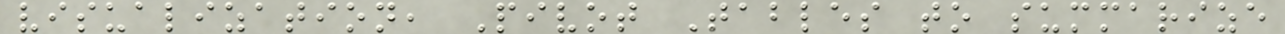visualization, Pivot Tables to summarize
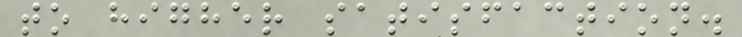to higher satisfaction.
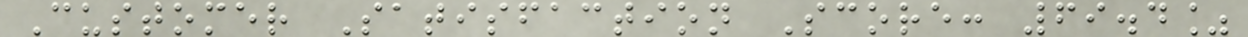Customer Satisfaction Score: 69.4%
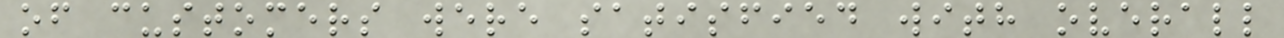of customers were satisfied with overall
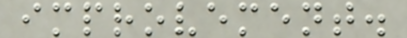improvement.
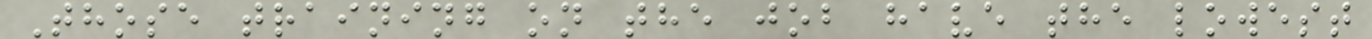Those training on the job have the lowest
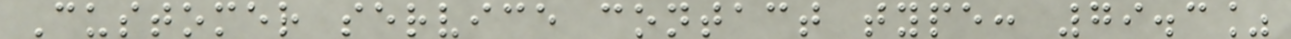Customer service contact type: 79.3%
